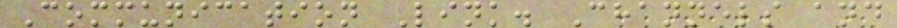Communication Link. Channels and
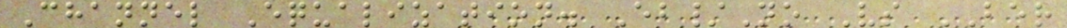Channel Equalization. Eb/No Vs BER
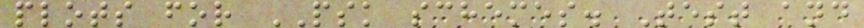plots for PSK schemes. Test and
